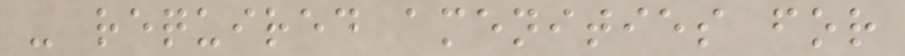- required amenities for
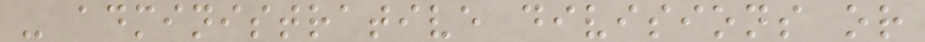- administrative divisions or
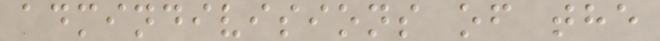admindivisions of the
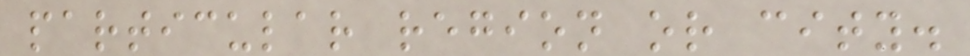particular region or city.
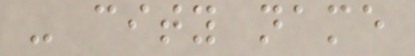- city name
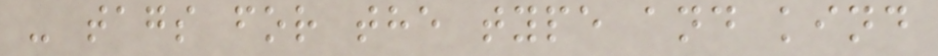- tags for the type and kind
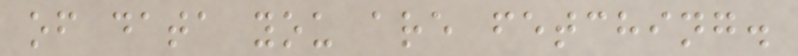of data you are fetching.
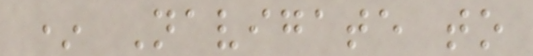* Navigate to
